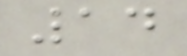14
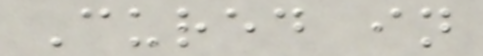Cured in
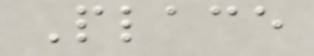Place
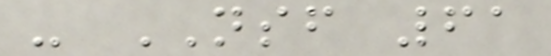- NSF 61
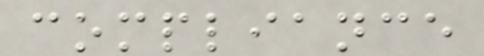compliance
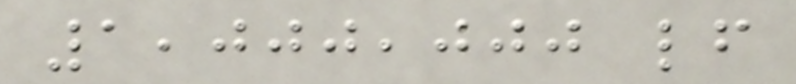1,000,000 lf
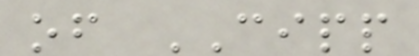of CIPP
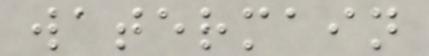watermain
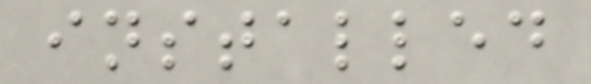installed
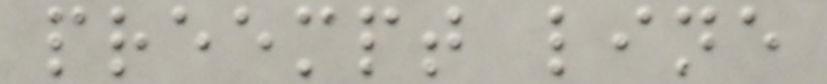preempt line
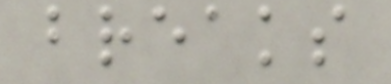breaks
